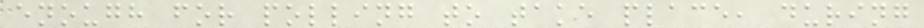enough for polling to take place, during
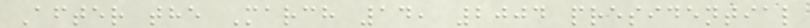After the March 14, 2004 presidential
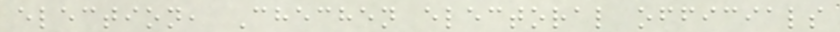election, Chechen electoral officials
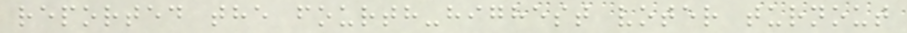reported the fourth-highest voter turnout
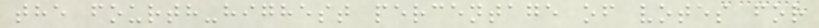the fourth-highest percentage of votes for
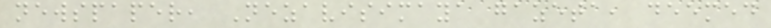newspaper, Nezavisimaya gazeta, deemed
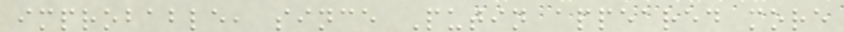improbable, since Putin appeared more
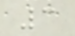3
